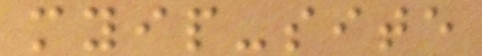myip-site
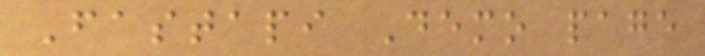Fastapi Demo page
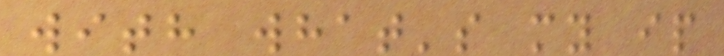with what's my ip
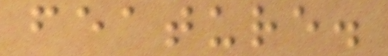feature.
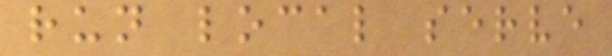run local serve
